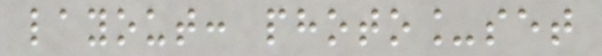layout: photo_set
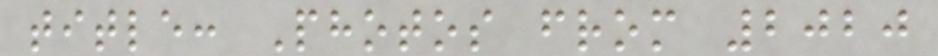title: Photos from 2020
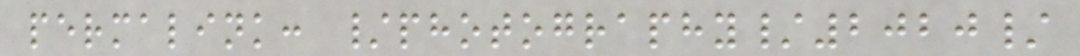permalink: /photography/2020/
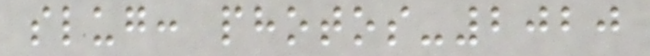slug: photos-2020
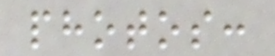photos:
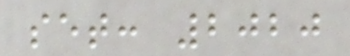set: 2020
